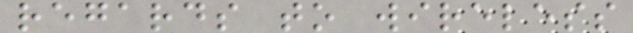regards to wireless
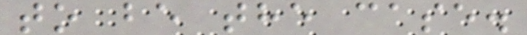to be the case.
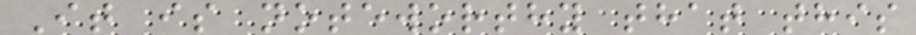It is noteworthy that this
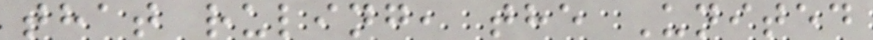that ruling, the United
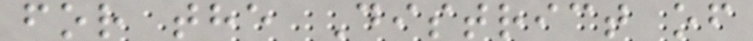for the District of
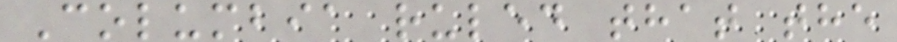Columbia ruled that the
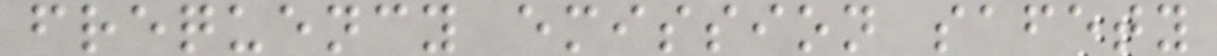frequency emission safety
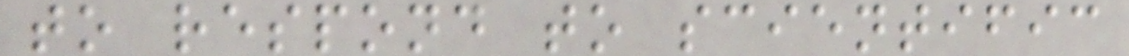to respond to scientific
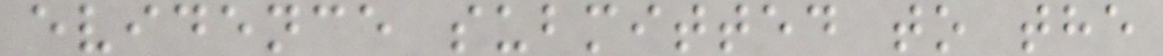evidence submitted to the
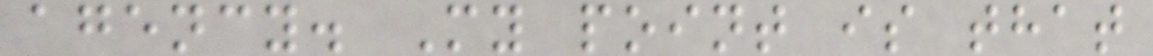agency. My point is that
